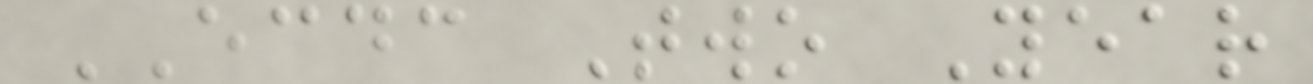ECDC Two Year
